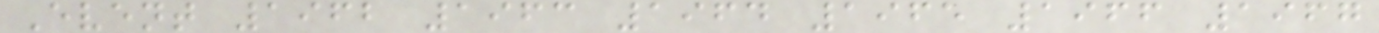Event 1962 1963 1964 1965 1966 1967
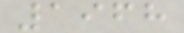1968
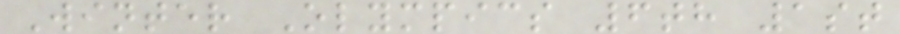Winter Olympics 6th 1st
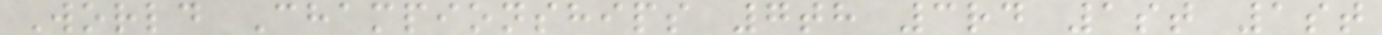World Championships 7th 3rd 1st 1st
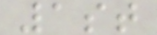1st
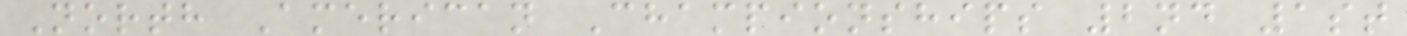North American Championships 2nd 1st
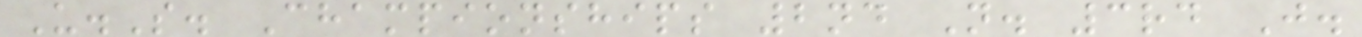U.S. Championships 2nd N. 3rd J.
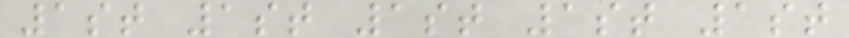1st 1st 1st 1st 1st
